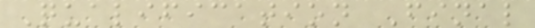Qualification Final
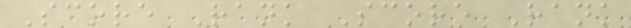Score Rank Score Rank
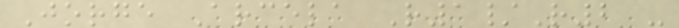Jorge Arcela R1/R2 -
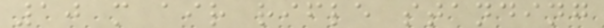10 m air rifle standing
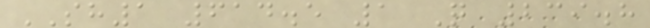SH1 614.5 1 Q 239.8
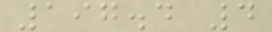197.4 4
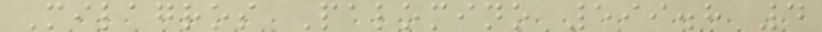Milagros Palomino 599.8 4
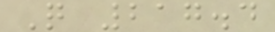Q 217.4
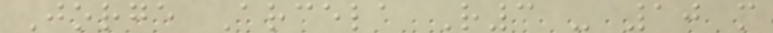Jorge Arcela R3 - 10 m
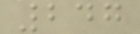247
